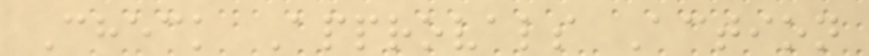Check Approvals Action
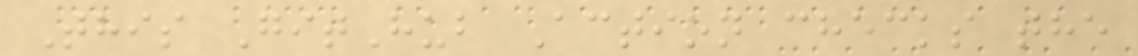This GitHub Action checks the
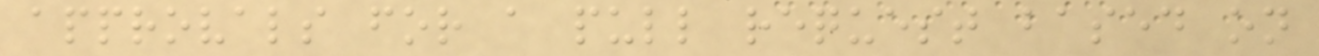approvals for a pull request based on
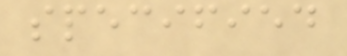specified
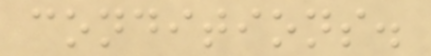conditions.
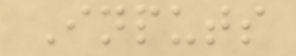Inputs
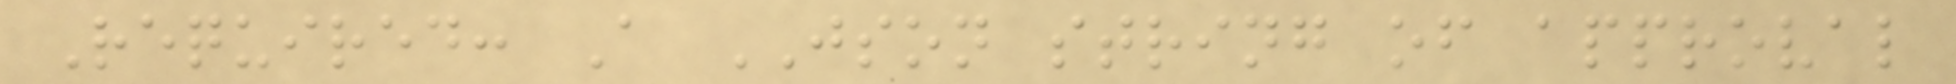Required: A JSON string of approval
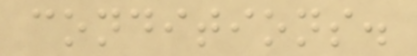conditions.
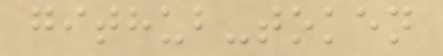github-token
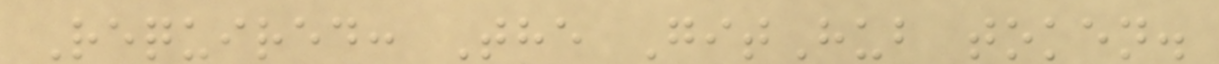Required: The GitHub token.
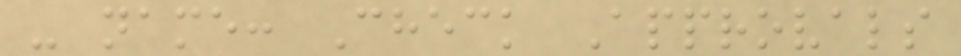- name: Check Approvals
